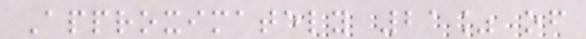Approximately 21% of
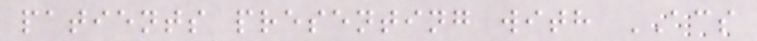patients presenting with ACS
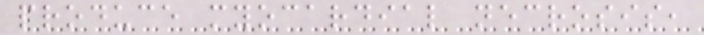produce myocardial necrosis,
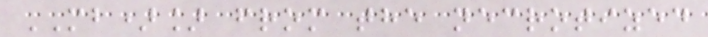MB)] from the necrotized
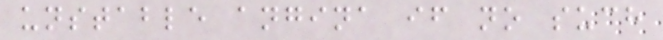unstable angina if no such
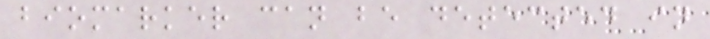biomarker can be detected in
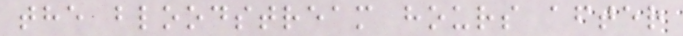the bloodstream hours after
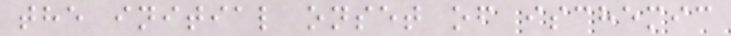the initial onset of ischemic
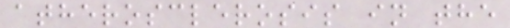atherosclerosis in the
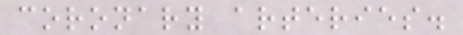coronary arteries.
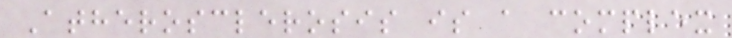Atherosclerosis is a complex
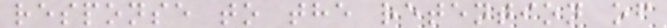response to the retention of
